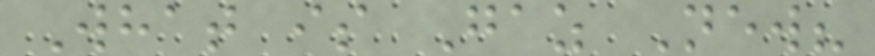What is Gaz New?
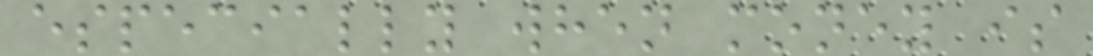especially when money is
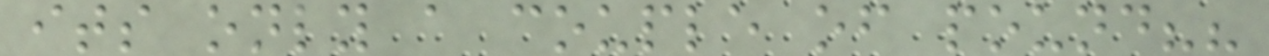its only a couple of pound??
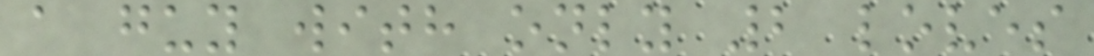a guy with only 2 loves
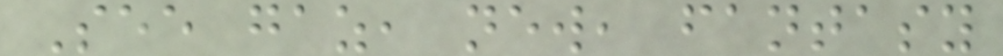See gaz, new, fantasy
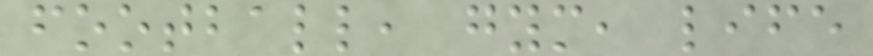football, gym, life
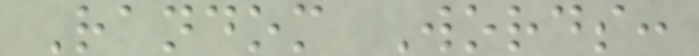Random Words:
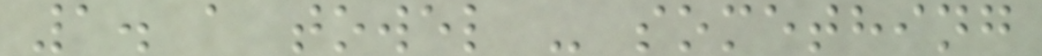1. a towel - something
